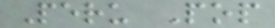Peru Pop
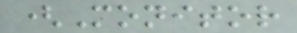(Monitor
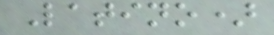Latino)
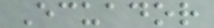Ecuador
